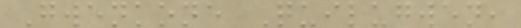Gwenkone Quilugwen,
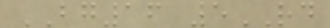BG16 5RD
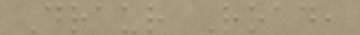Draur Road,
